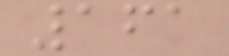161
